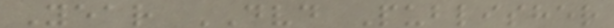Year DVD Publisher
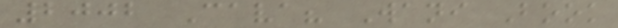2002 Cava? Wani Book
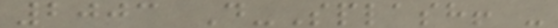2003 D-Splash! -
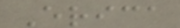Erica
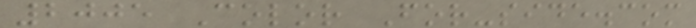2005 Color For-side.com
